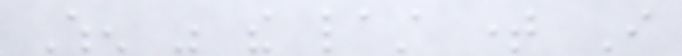When was the last time I
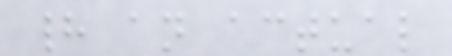had an actual
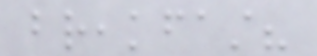breakfast?
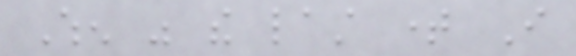When was the last time I
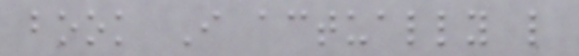book I actually like
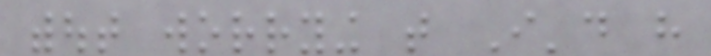without worrying that I'd have
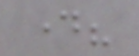day?
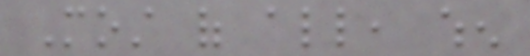Most of all, when
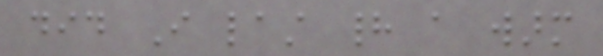did I last had a warm
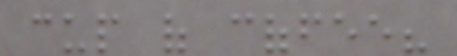cup of coffee?
